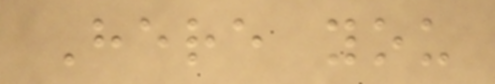Here you
